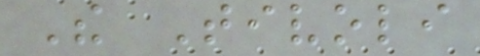The Tivoli
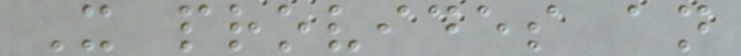It provides an
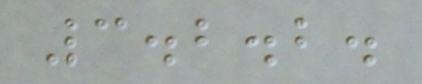3.2.2.
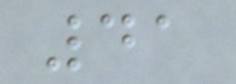41
